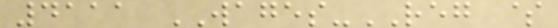4111 WAGES-REG $
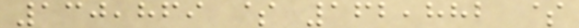130,869 $ 162,882 $
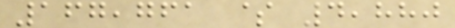167,761 $ 4,880
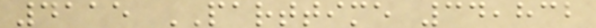4115 PARTTIME 34,832
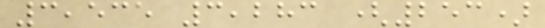3,535 3,283 (253)
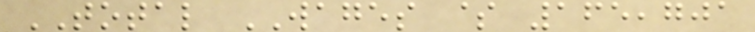TOTAL WAGES $ 165,701
